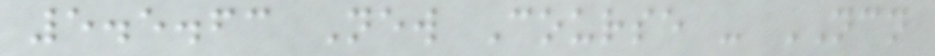5.5.63 New Course - NCN
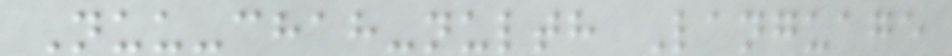Nuu-chah-nulth Language
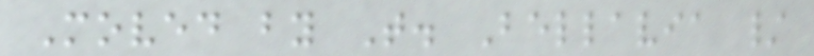Moved by T. Bellavia /
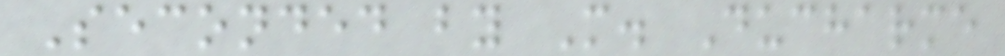Seconded by M. Ducharme
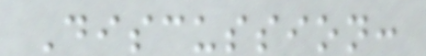Discussion:
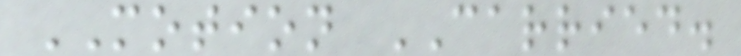MOTION CARRIED.
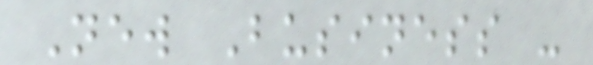New Business -
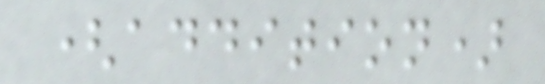(addition)
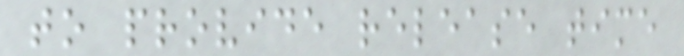to provide release time
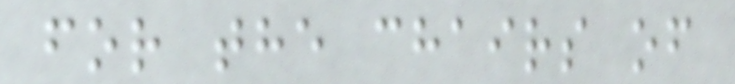for the chairs of
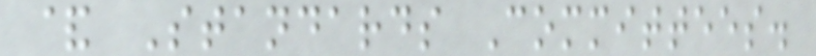& Standards Committees.
